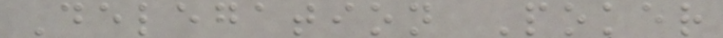Delegation Poker
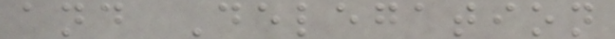and Delegation
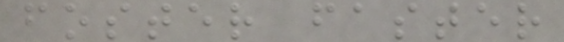foster faster
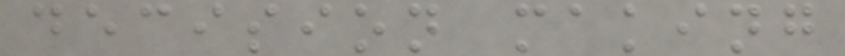decision making
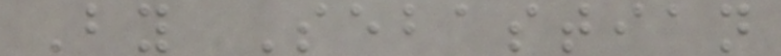By Sebastian
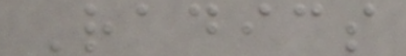Radics
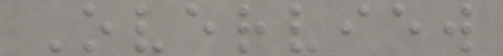Overview
